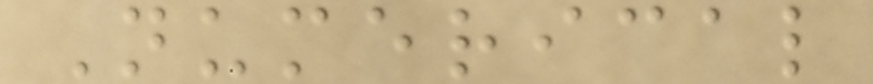Numerical
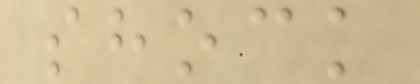shock
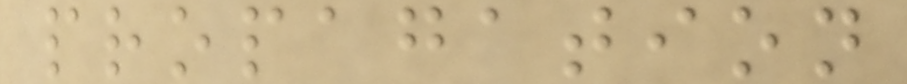propagation
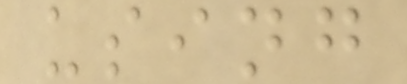using
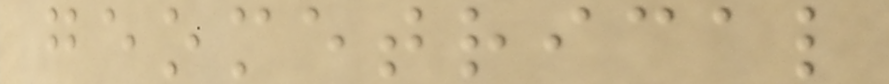geometrical
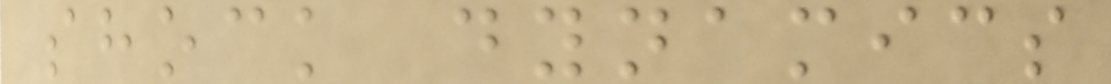shock dynamics
